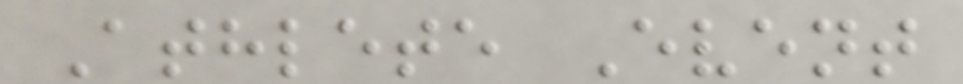Athlete Event
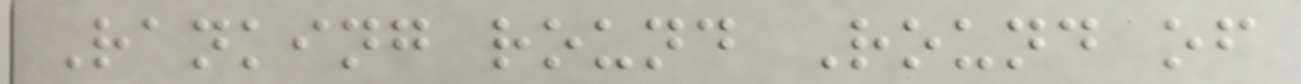Ranking round Round of
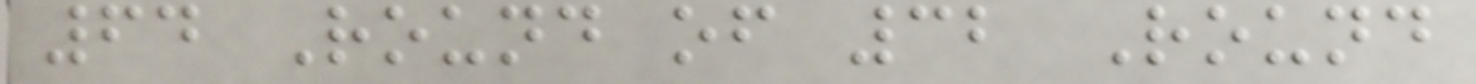64 Round of 32 Round
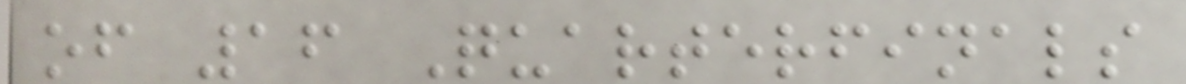of 16 Quarterfinals
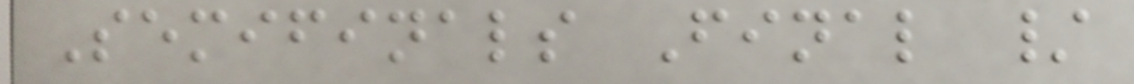Semifinals Final /
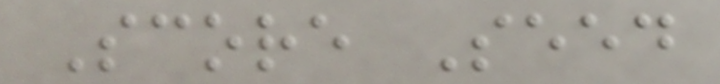Score Seed
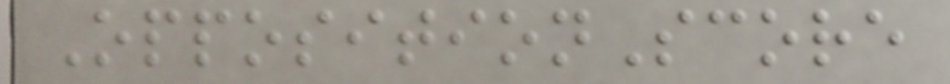OppositionScore
